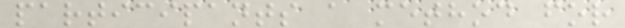participants a method for
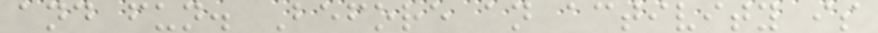and fun. Before an activity is
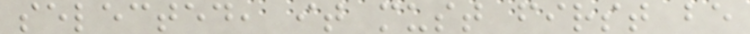selected, it must first be
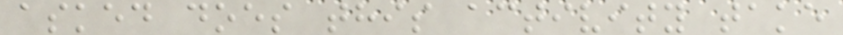asked does this activity take
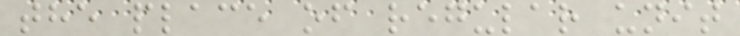the place of regular unit
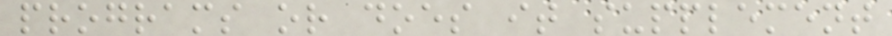programs or does it supplement
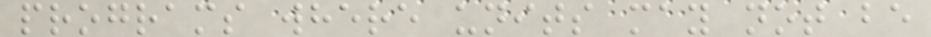programs where units may not be
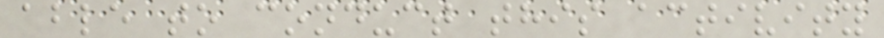able to conduct this activity
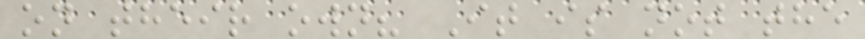on their own? It is not the
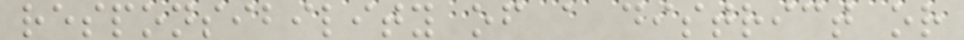responsibility of a district or
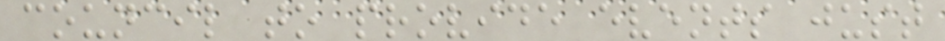council to provide events just
